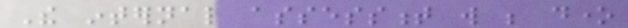The internal assessment will be done
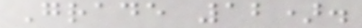Grade 12).
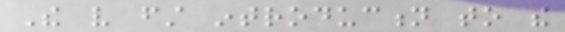The very first introduction to the
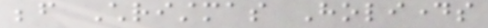before Christmas Holidays
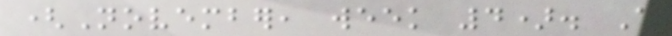(November, week 4). A
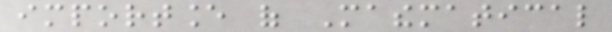importance of Mathematical
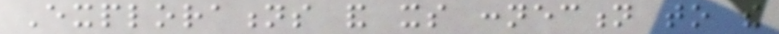Explorations and its connection to the
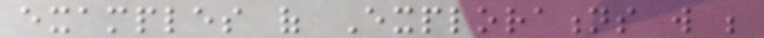examples of Explorations will be
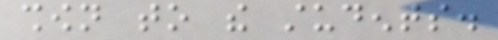shown to the students.
